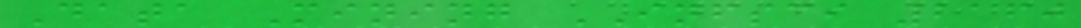Data Mining INFSCI 2160
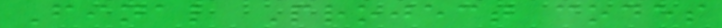Final Project codes
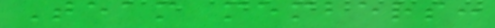Team members:
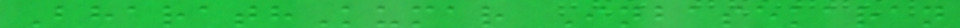BharathKumar Inbasekaran
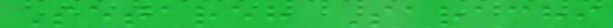Setareh Sarachi
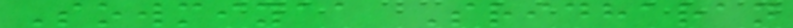Sowmiyaa Sridharan
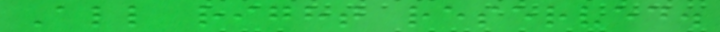All right reserved.
